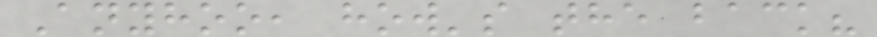Anyhoo, how's the back?
